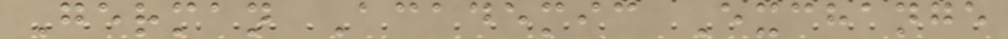German Academic Exchange
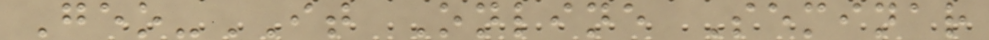Geo-IT Online Seminar
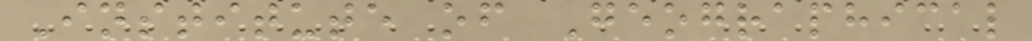Institute of Geographical
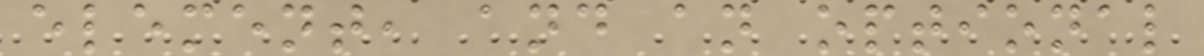element, and an optional
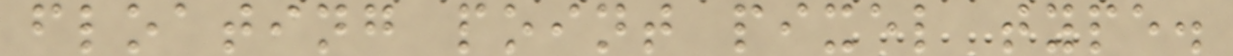floating point pixel type.
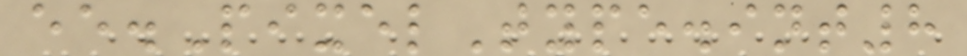ee.PixelType.int8
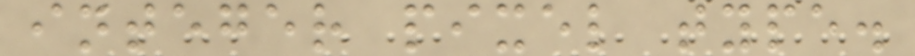integer pixel type.
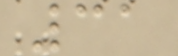31
